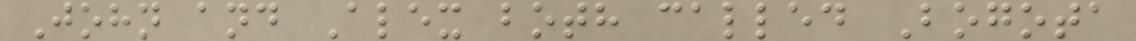John and Alex both called Bogota
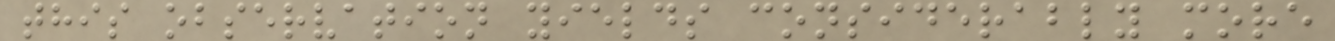this observation yields considerably more
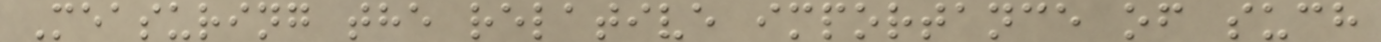Measuring the relative importance of such
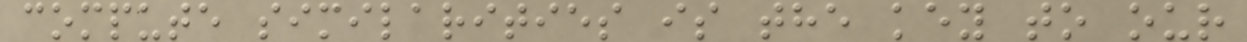compute similarities is the key to our
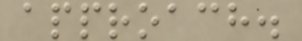approach.
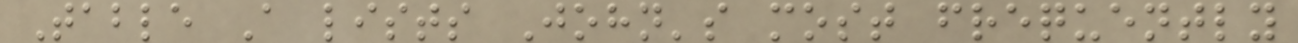Table A lists John's most frequently
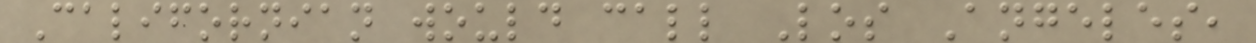Californian would call Los Angeles,
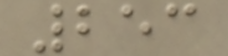253
